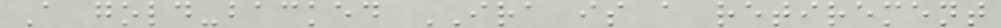A gold-backed IRA is a retirement
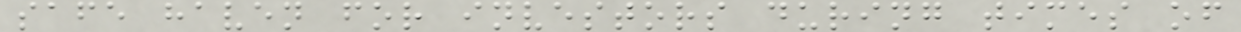safe haven for investors during times of
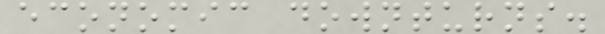economic downturns.
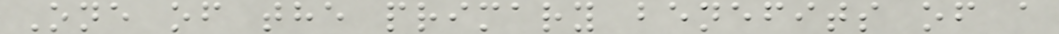One of the primary benefits of a
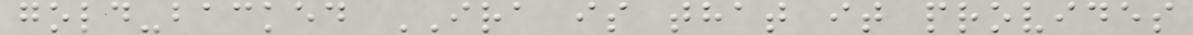gold-backed IRA is that it provides
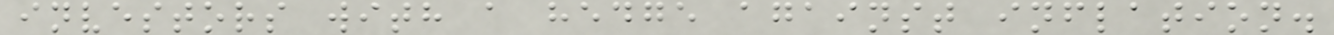investors with a hedge against inflation.
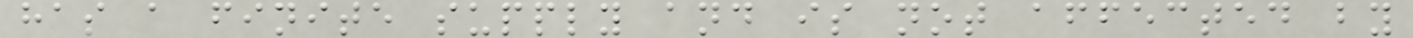has a finite supply and is not affected by
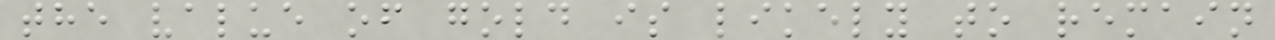the value of gold is likely to remain
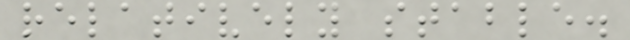relatively stable.
